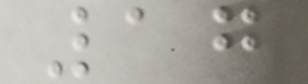17
